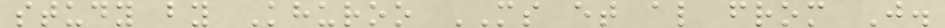study by Khuroo MS et al from J.
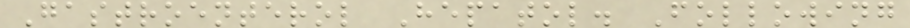Gastroenterol Hepatol. Following
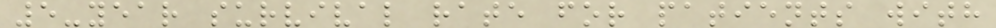5-year survival rate for patients with
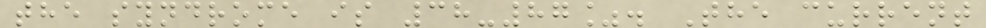the syndrome is 38-87%. The current
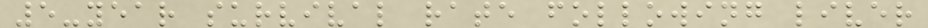5-year survival rate following liver
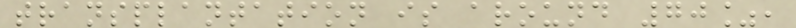transplantation is around 70%,
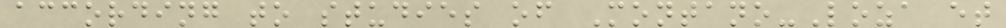according to studies of Montano-Loza et
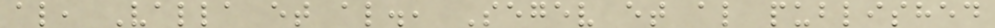al, Valla et al., Segev et al published
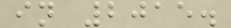in 2015.
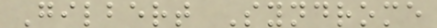Gilbert Syndrome
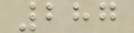287
